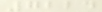7224
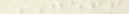JEFF
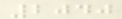2040
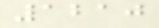1210
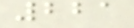221
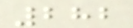282
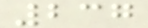237
